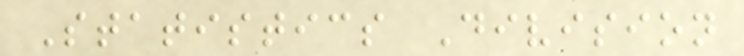Statistics Division
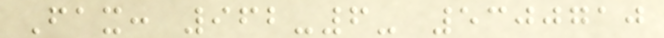Fax: 962-6- 5300710
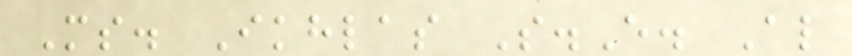Ms. Ikhlas S.E. Al
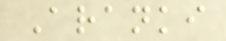Aranki
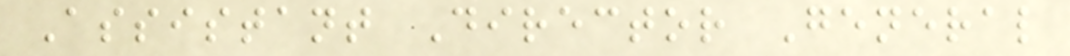Assistant Director General
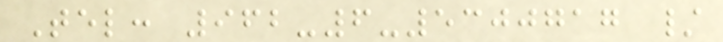Tel: 962-6-5300717 /
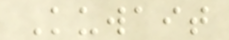Kuwait
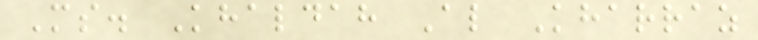Ms. Khaldah Al Kharraz
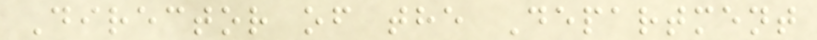Director of the Department
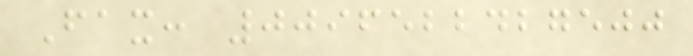Fax: 0096522427500
